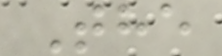The
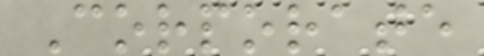Corporate
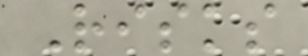Risks
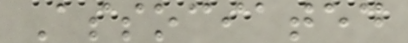Associated
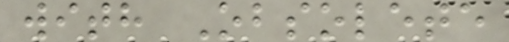with Obsolete
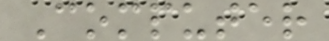Computer
